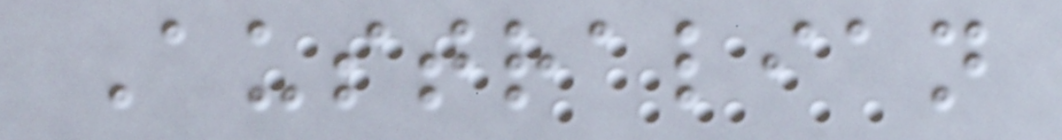Australian
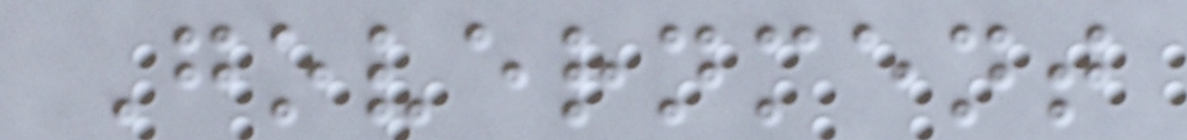Government
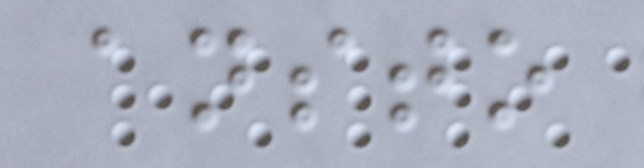ansto
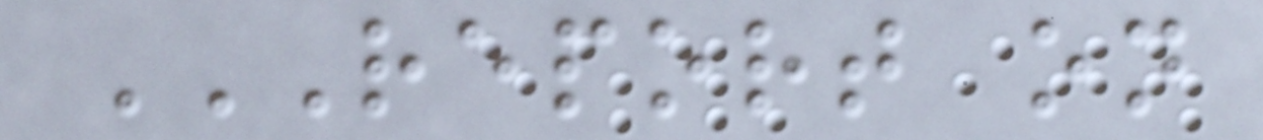REPORT ON
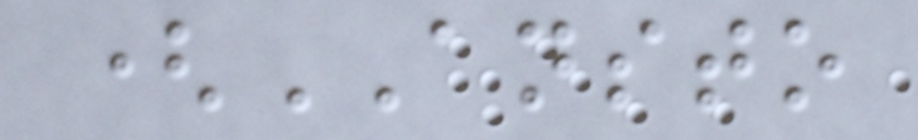(ANSTO
